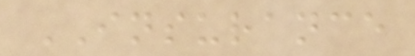INSURANCE
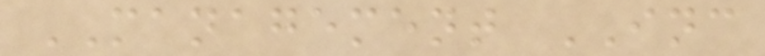MANAGEMENT INC
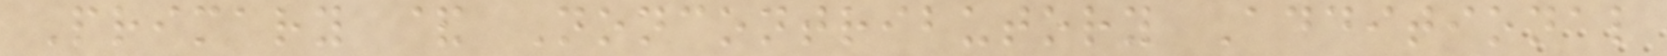Primary & Noncontributory Additional
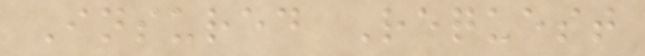Insured Request
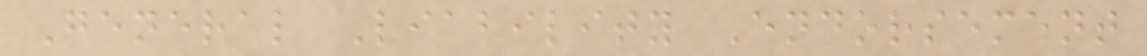General Liability Endorsement
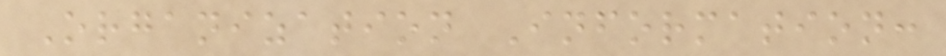Organization Information:
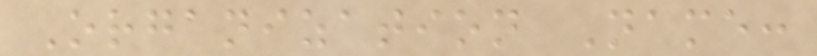Organization Name:
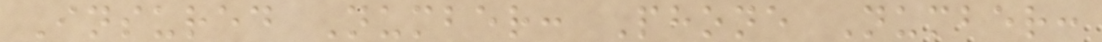Insured Number: Phone Number:
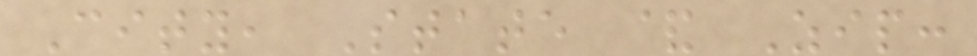City, State & Zip:
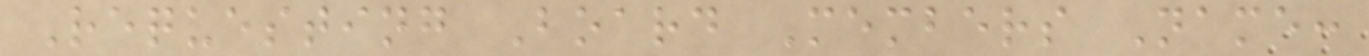Requesting Board Members Name:
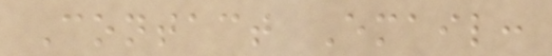Contact Email:
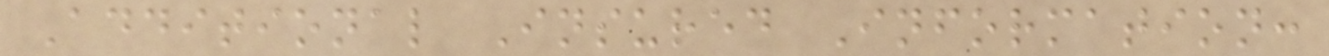Additional Insured Information:
